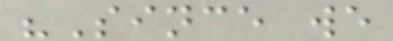"Since we
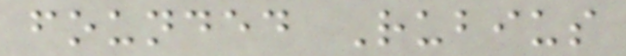founded Rubius
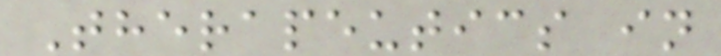Therapeutics in
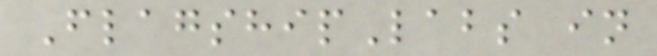FlagshipLabs in
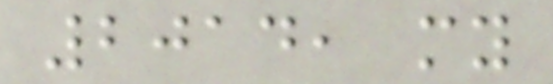2014, my
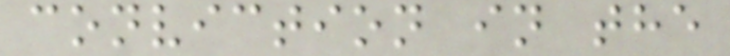conviction in the
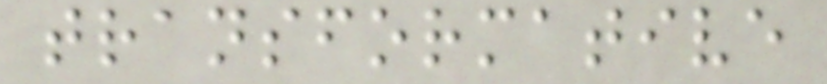transformative
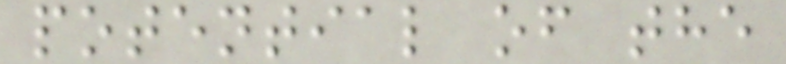potential of the
